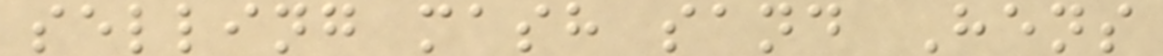selling mash sand Hens
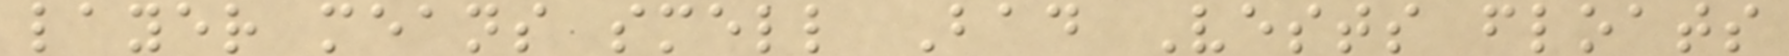layer means smell Bad Vests floats
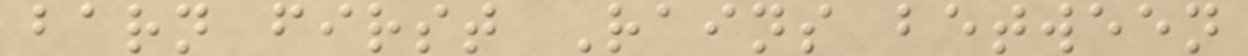barn first Rains between
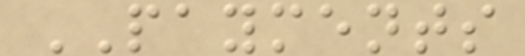PAYMENTS
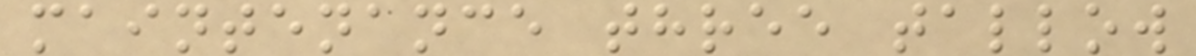maintenance three tallow
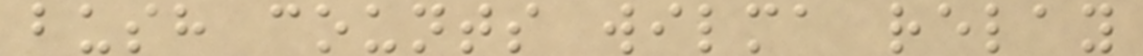bush counts wilma relay
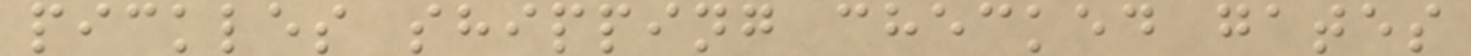pickles shipping checked gates
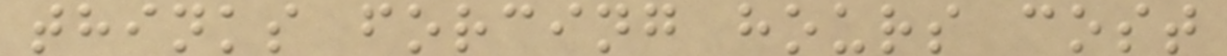thinks forcing hours cost
